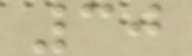30
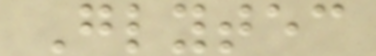Glytec
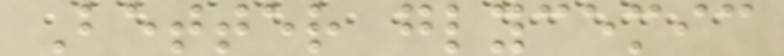Better glycemic
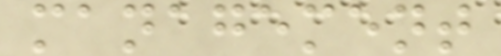management
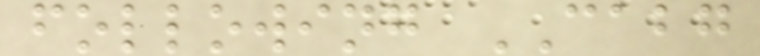following CABG
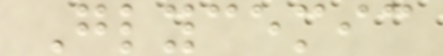Glycemic
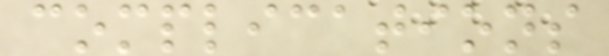complications
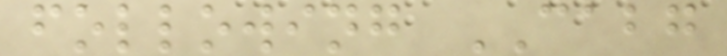following CABG
